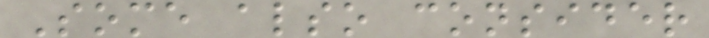Some also consider
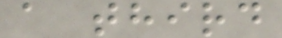a third
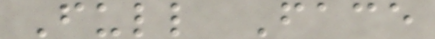Full Face
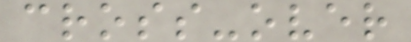cross-over
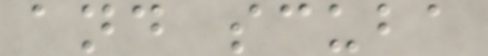and scuba
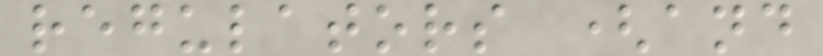regulators (and
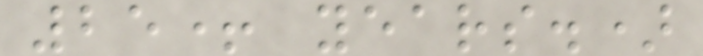25+ years.)
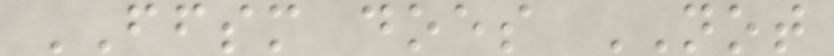FFSM does NOT
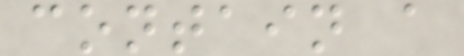contain a
